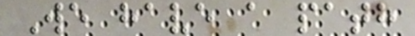We have a path
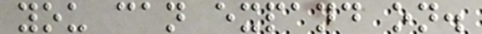you can expand on.
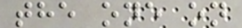the one on
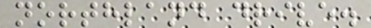northland drive.
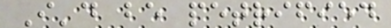I'd be petrified
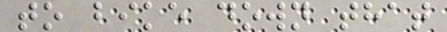to bike down that
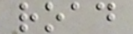road
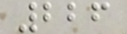226
